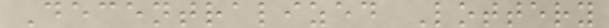Decentralized Lottery
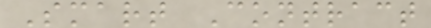Smart Contract
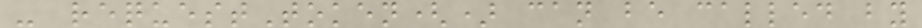- requestToken() can be called by
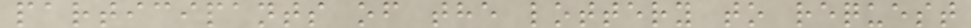participants of the lottery to request
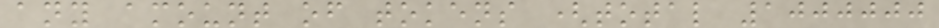any amount of tokens (total 1000000
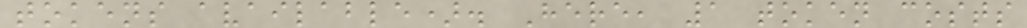tokens available). Here, 1 token costs
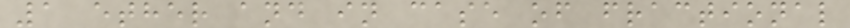1 ether and in case of fractional
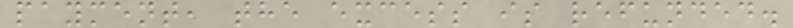payment, the excess is refunded.
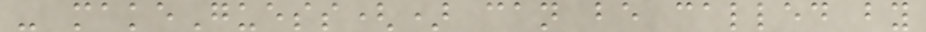- makeGuess() can be called by
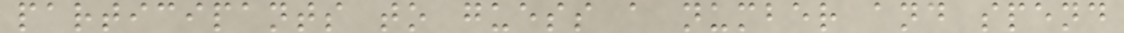participants to guess a number and spend
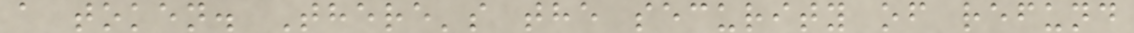a token. There's the security of refund
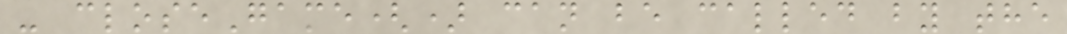- closeGame() can be called by the
